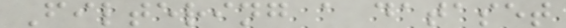Filtering a dataset
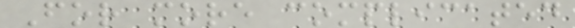For more complicated
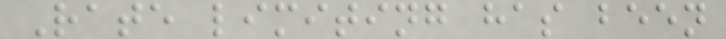Rate limiting has been
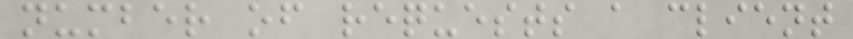number of requests a client
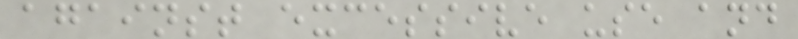against excessive use and
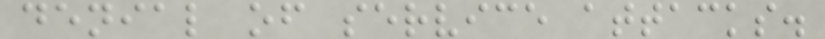denial of service attacks.
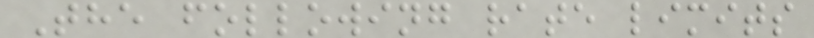The following rate limits
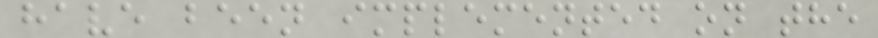have been implemented on the
